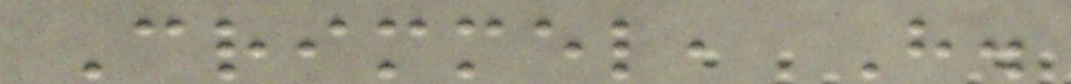Crimmel, H.
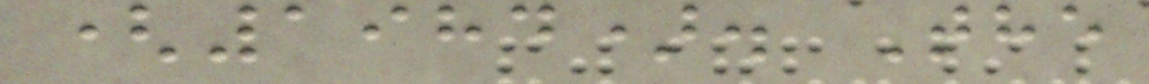(1984). The
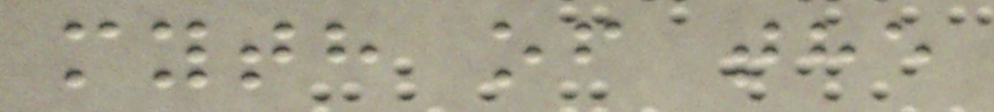myth of the
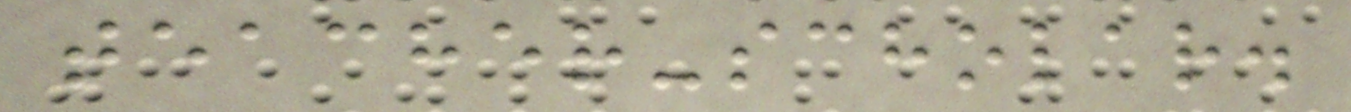teacher-scholar.
